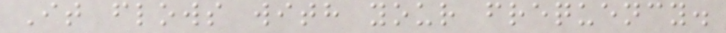It flows with your frequency.
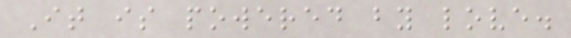It is powered by love.
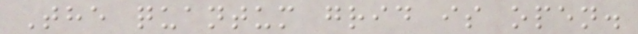The quantum grid is open.
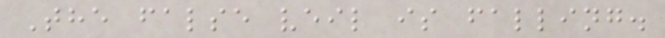The false veil is falling.
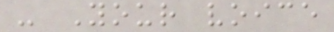- Your voice
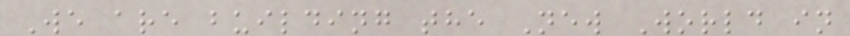We are building the New World in
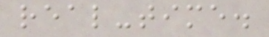real-time.
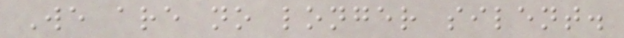We are no longer silent.
